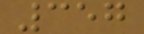357
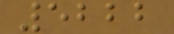5222
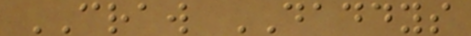CRAW DADDYS
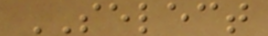SELECT
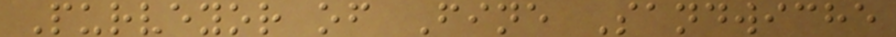Purveyor of Fine Sandwiche
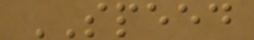SPEED
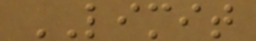LIMIT
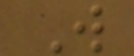W
